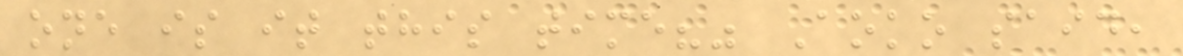one is it this time?" Aoko said,
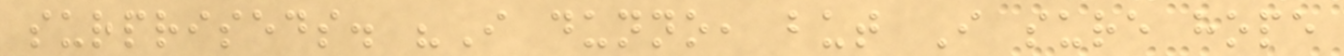surpriseds. "I dunno, but I sure hope
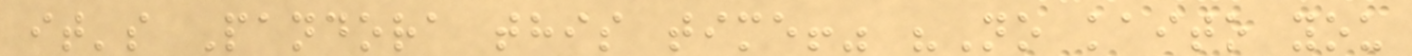it's Pandora this time!" "No kaito you
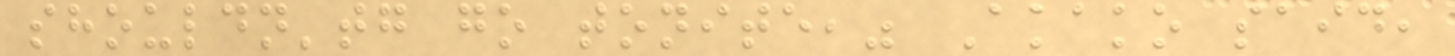shouldn'tg go tonite," Akako said,
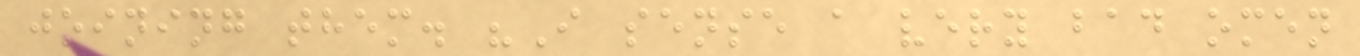joining them. "I sense a very bad omen
